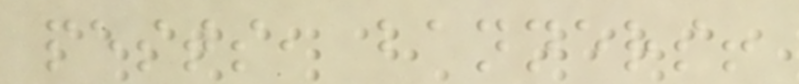pests, banners!
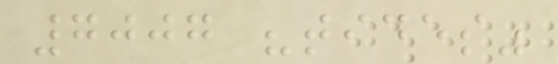7007 "tides"
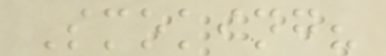Smoking?
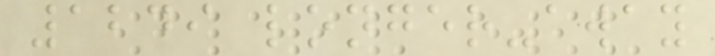1249 longer-away
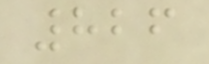826
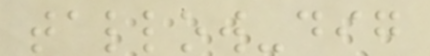tallow-dig
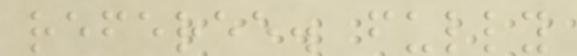referee. fully
